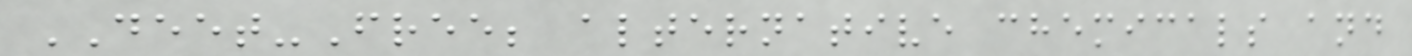DEET-Free; alternative chemicals and
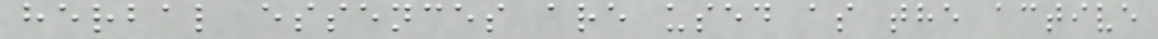herbal essences are used as the active
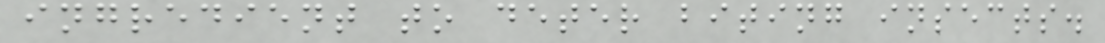ingredient to deter biting insects.
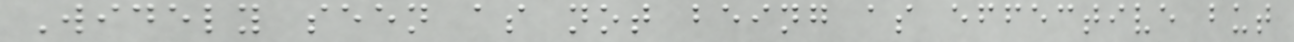Widely seen as not being as effective but
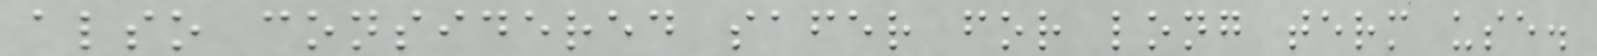also considered safer for long term use.
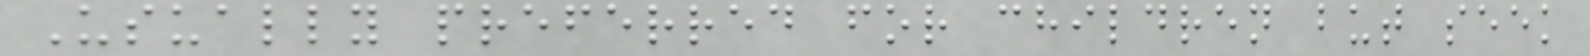Usually preferred for children but seek
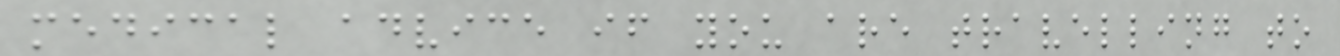medical advice if you are travelling to
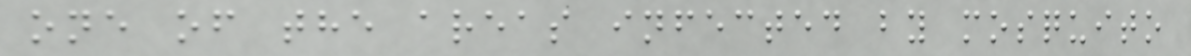one of the areas infected by mosquito
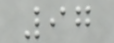97
